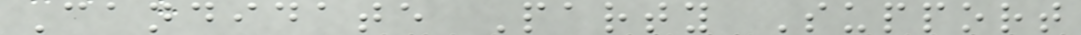Candidate Party Support
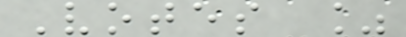Votes %
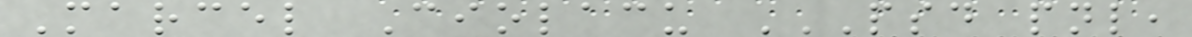Marcel Ciolacu PSD PNL,
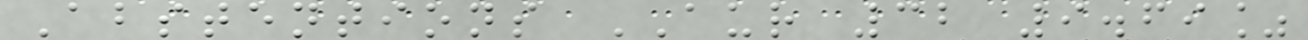Abstentions AUR 32 9.69%
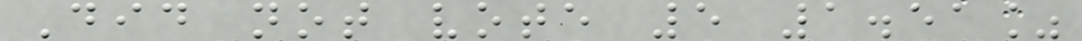Did not vote 5 1.51%
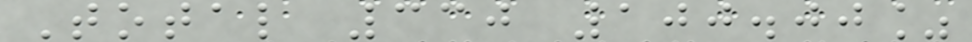Total 330 100.00%
